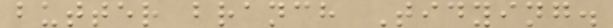butter branch Tidying.
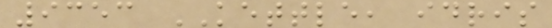9353 KETTLE, idris
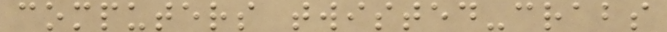computers twisted-crabs
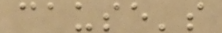cause's
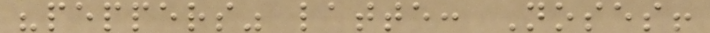"peppers" latte: Noses!
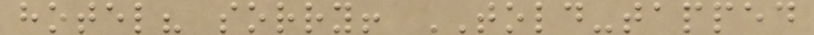hotel? sorry! TOLD-tapped
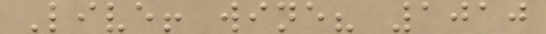Live! wine? 1010
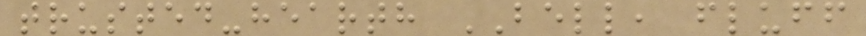trusted-hearth BELL, fluff
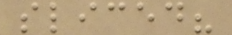sliced?
